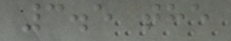3.5 the
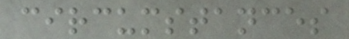circumstances
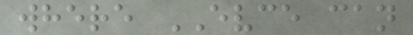where EVCE can
